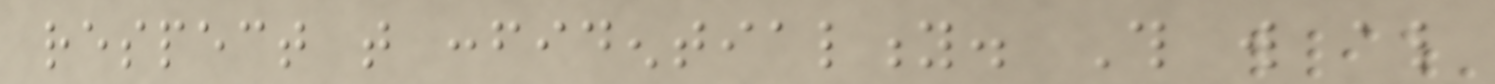respect that confidentiality. This will also
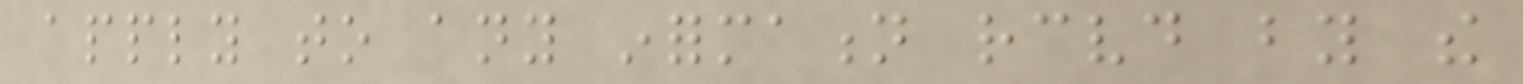apply to any information received by the
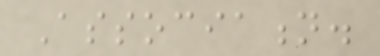Association.
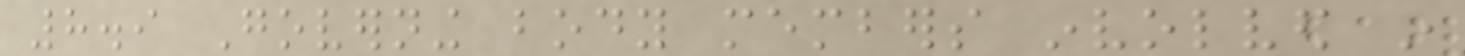8.9 Governing body members involved in
